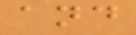and
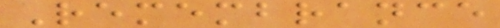Remembrance
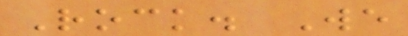Rock. We
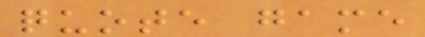quote game
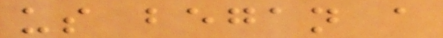us began a
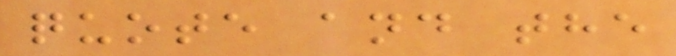quote and the
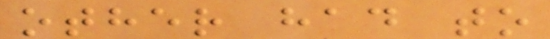other had to
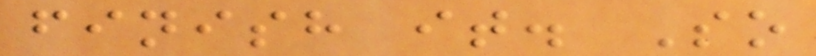finish it. So
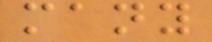many
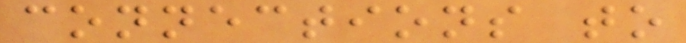connections to
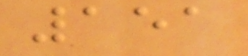151
